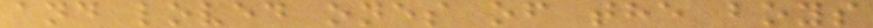and loved ones of the boys
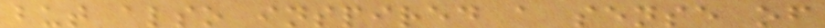but also inspired a sense of
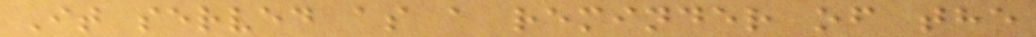It served as a reminder of the
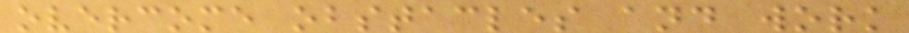overcome obstacles and work
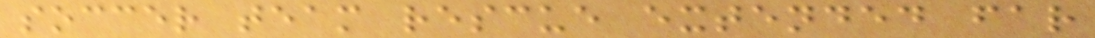soccer team rescue extended far
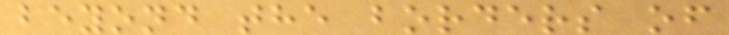beyond the borders of
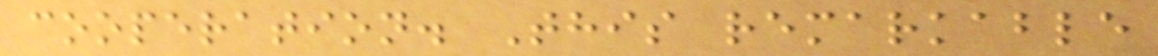cooperation. This remarkable
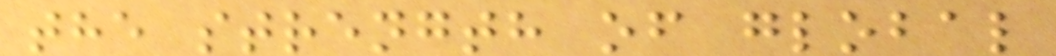the strength of global
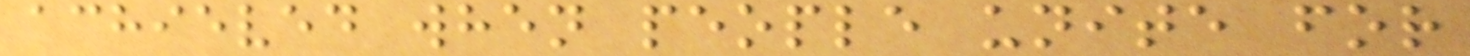achieved when people unite for
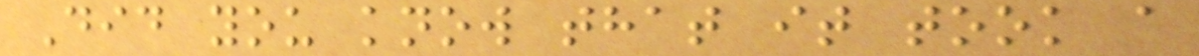Did you know that it took a
